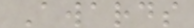Awards
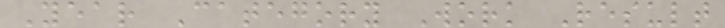Year Category Work Result
